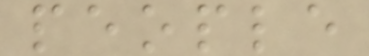people
